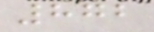872
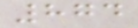874
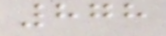878
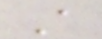A
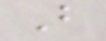B
